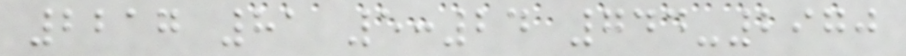2217 81 5:24 744-2970
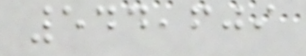544,609
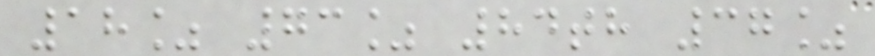18% 73% 84th 37%
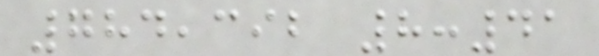784,392 8:41
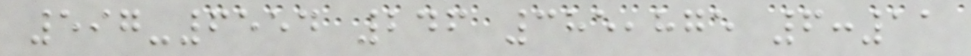597-6554 246 385,875 6:11
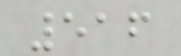516
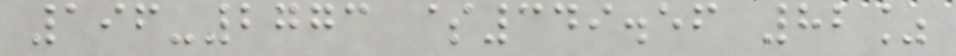196-2773 $349.56 82%
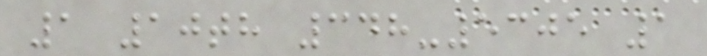1 10th 348-5305 1
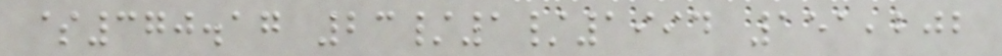$370.17 23/1/1994 151,202
